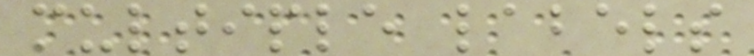multiple labels
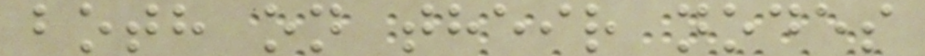both on their nodes
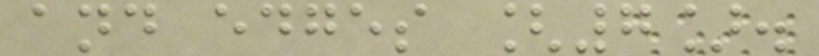and edges [7].
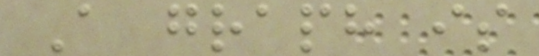A graph is
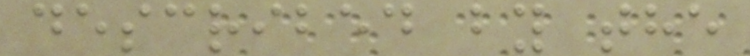described by the
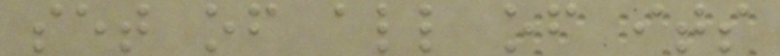set of all of its
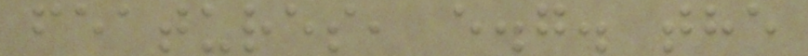features, e.g. the
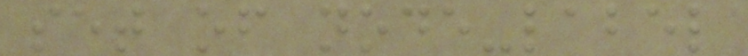set of node-label
